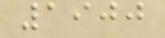1900
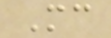Mc
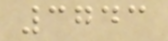3743
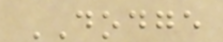DODGE
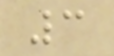3
